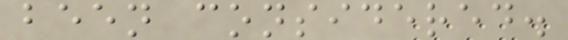been considered.
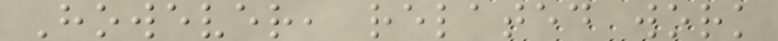However, related work
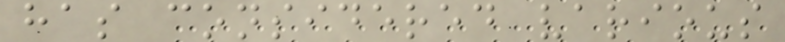has considered various
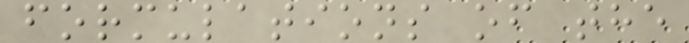formulations of the
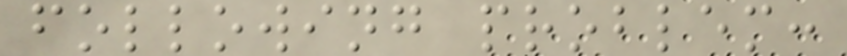following problem:
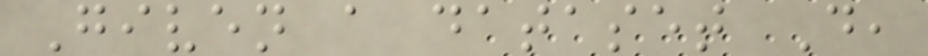Given a dataset D,
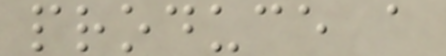produce a
